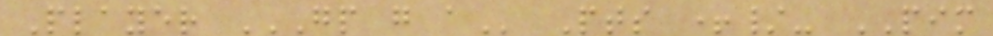Player GP G A Pts +/- PIM
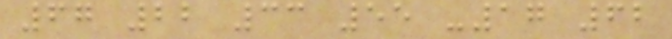67 22 33 55 -17 62
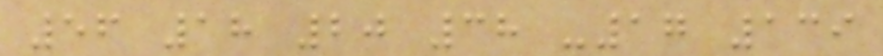56 18 20 38 -17 139
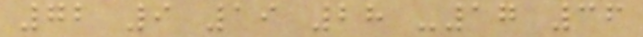72 9 19 28 -17 36
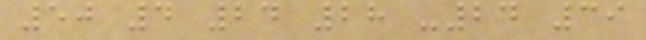50 4 24 28 -24 39
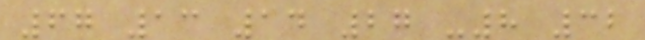67 13 14 27 -8 32
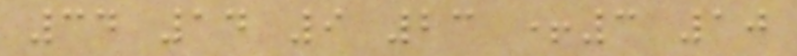34 14 9 23 +3 10
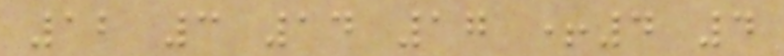12 3 14 17 +4 4
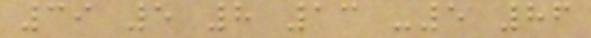39 5 8 13 -5 86
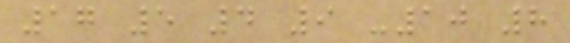17 5 4 9 -10 8
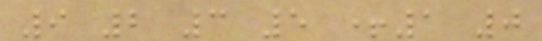9 2 3 5 +1 0
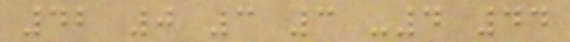42 0 3 3 -4 44
